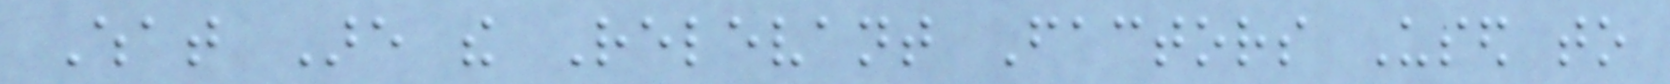What Are the Relevant Factors Used to
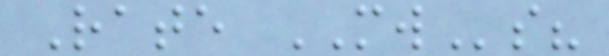Rate MWs?
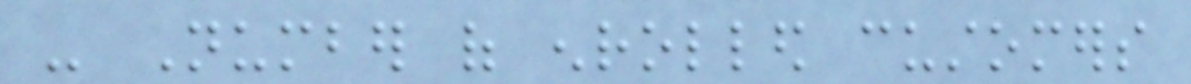- Number of enrolled customers
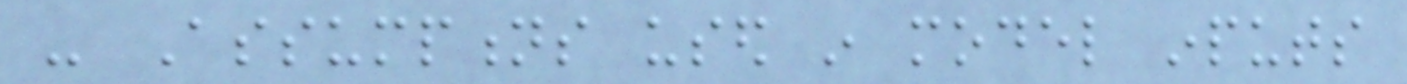- Assumptions used in model inputs
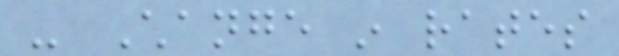- Change in rates
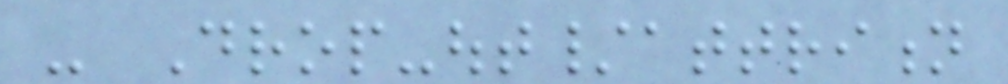- Drop-out/attrition
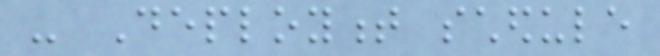- Deployment schedule
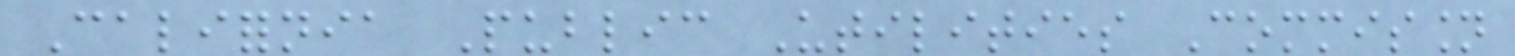California Public Utilities Commission
